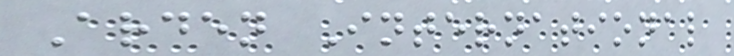Arden International
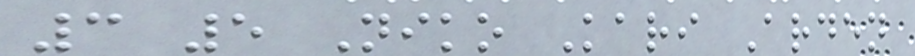3 5 Niko Kari Arden
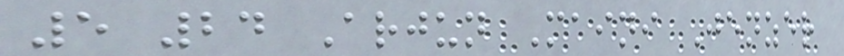5 24 Arjun Maini Jenzer
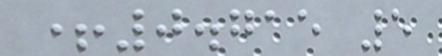+0.715 5
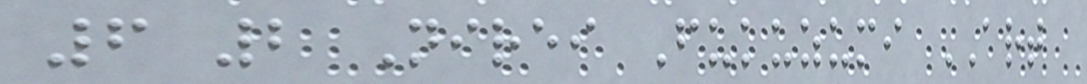6 2 Nirei Fukuzumi ART
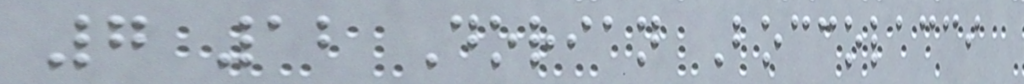7 12 Dorian Boccolacci
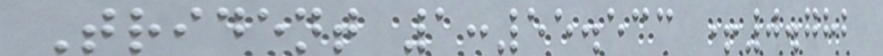Trident 1:55.533 +0.782
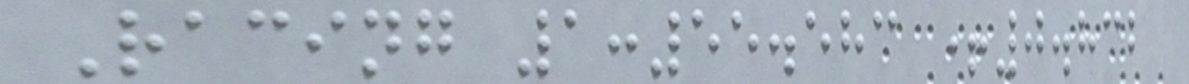Racing 1:55.583 +0.832
